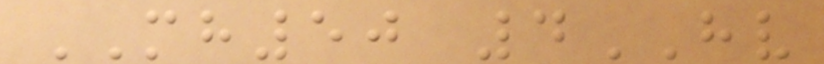MH50 4HV
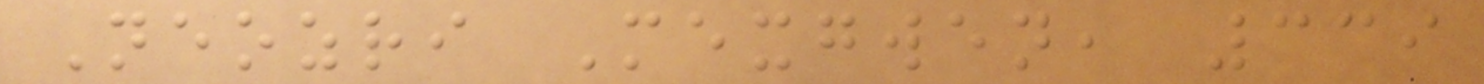Neozri Mexgwen, 339
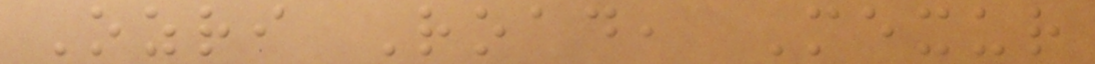Ozri Road, Mexur
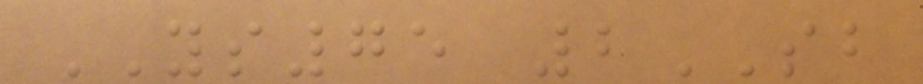YS75 2SB
